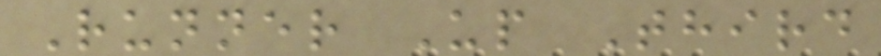Runner Up Third
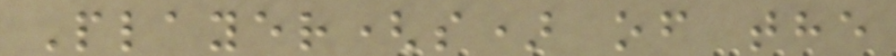Player(s) of the
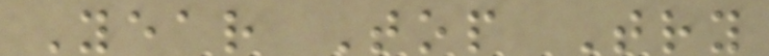Year Top Try
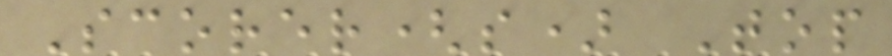Scorer(s) Top
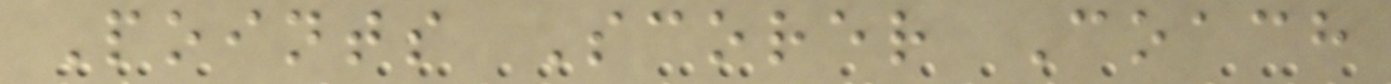Points Scorer Coach
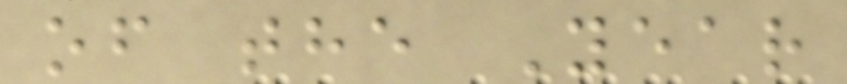of the Year
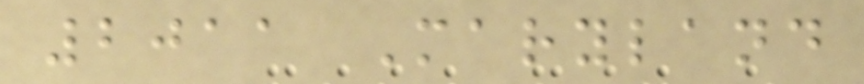2011 Maryland
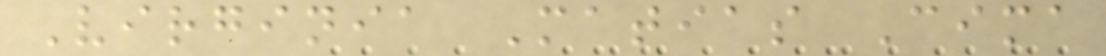Virginia Matias Cima
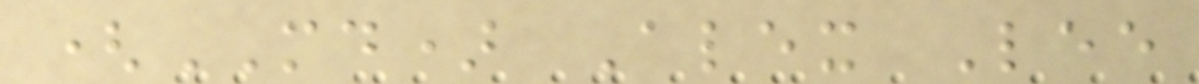(MD) Alex Lee
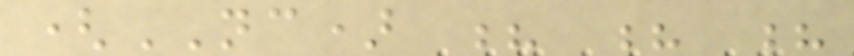(NC) ? ? ?
